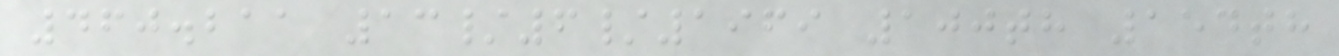460.211 13/6/1969 100th 154th
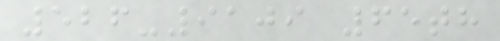526-9109 65th
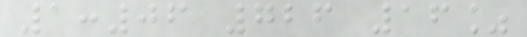1:06 726 16%
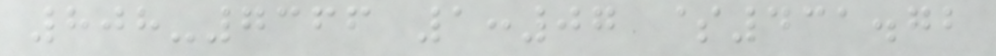808-7366 1:07 $431.72
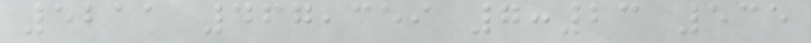5211 467,359 7:23 535
